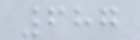687
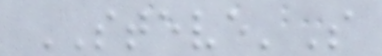STEVE'S
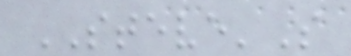STEVE'S
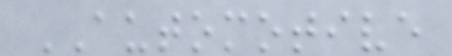AUTOMOTIVE
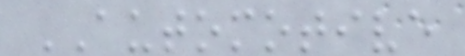AUTOMOTIVE
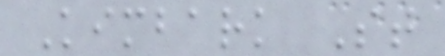Kimbark St
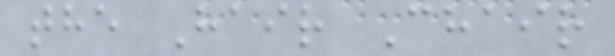the Hair Chair
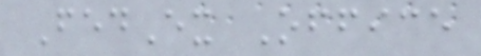FedEx Office
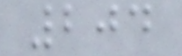204
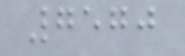7570
